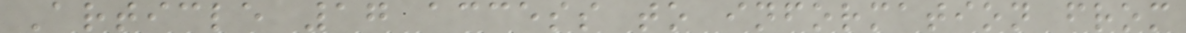Article 17 access to information from
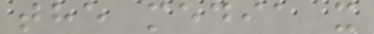the media x
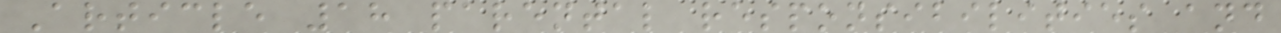Article 18 parental responsibilities and
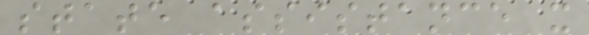state assistance x
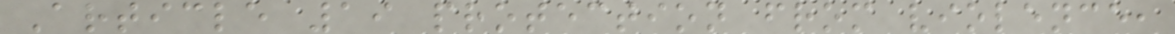Article 19 protection from violence,
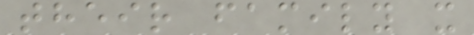their family x
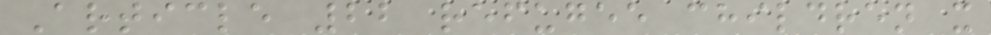Article 22 refugee children x
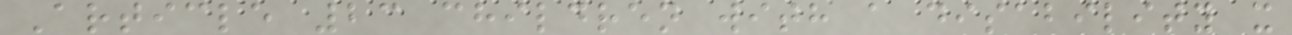Article 23 children with a disability x
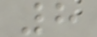8
